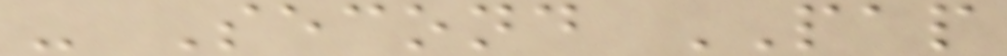- Second PAP
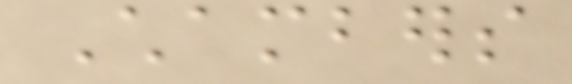Chambers
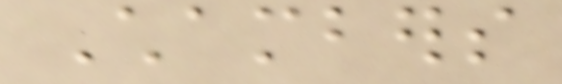Chambers
